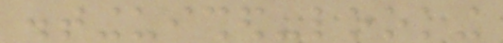distinguished-looking
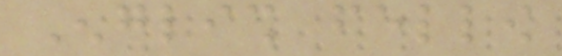English fellow
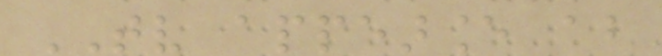TV appearance about
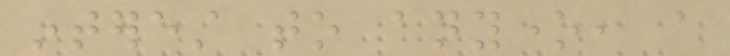interest to anyone, a
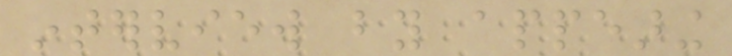interview by appearing
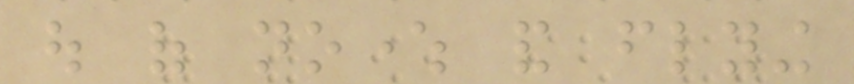out of nowhere and flying
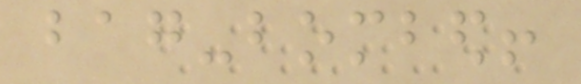bag-bombed!
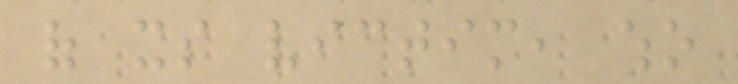of its victim, who
